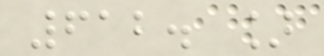612. ]
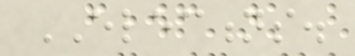ELECTIONS.
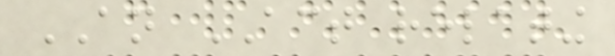AN ACT relating
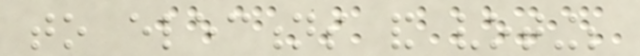to elections and voting;
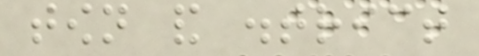town and district
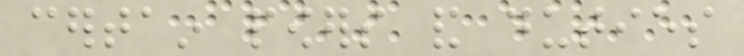certain powers and duties
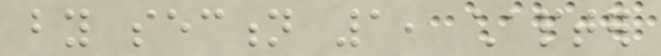by section 1, chapter
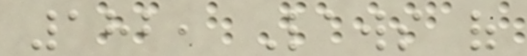182, Laws of
